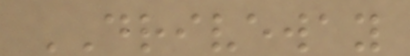DRIVEWAY
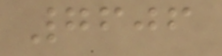7606
